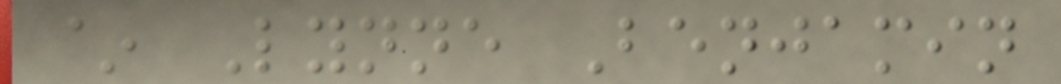~ Lynne Benjamin
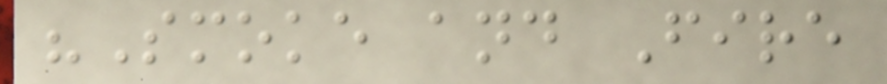"Smoke and Fire
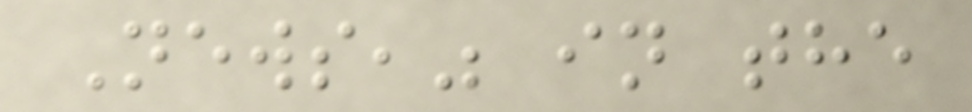News," in the
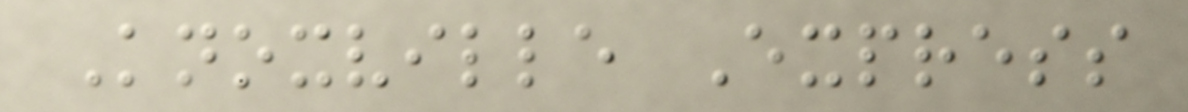Knoxville Express
